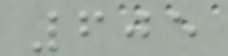605
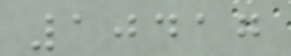10417
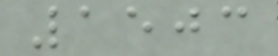1503
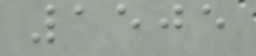1505
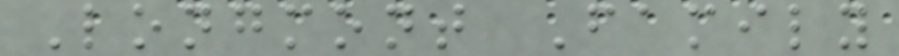Longmont Family
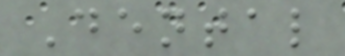Dental
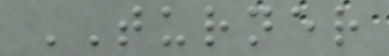TURNER
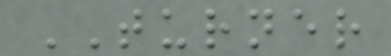TURNER
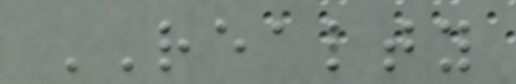REALTY
